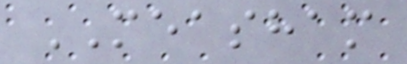MEASHAM
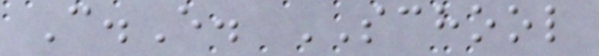C.E. SCHOOL
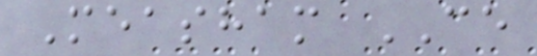Measham CE
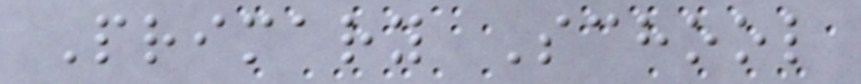Primary School
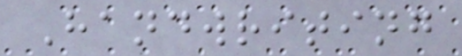Handwriting
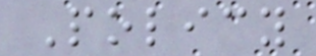Policy
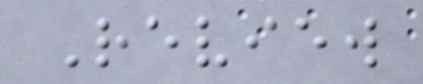Review
